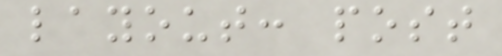layout: post
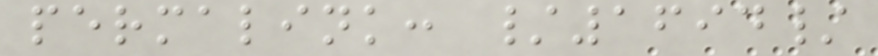permalink: /1694/
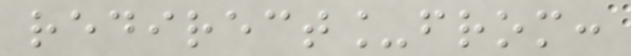redirect_from:
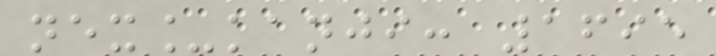nex_kanji: 1695
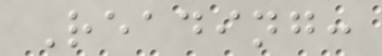Reading:
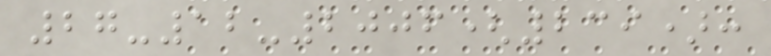27-12-2006(239):
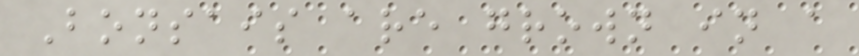Bonsais are grown in a
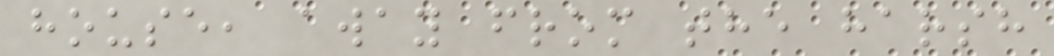house, away from the harsh
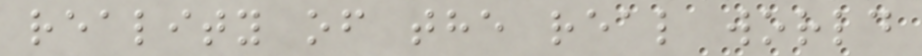reality of the real world
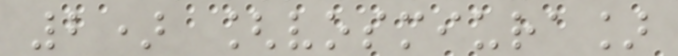2) [vosmiura]
